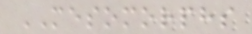MESOMORPHS
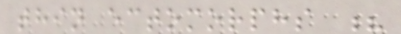thin ectomorphs ?
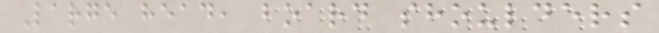Large head, board shoulders
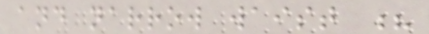and narrow waist ?
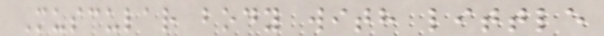Muscular body with little
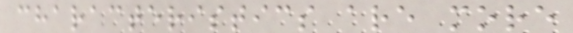characteristics are more
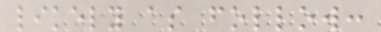likely as follow:
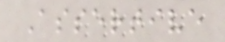Assertive
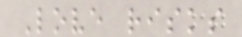Love risks
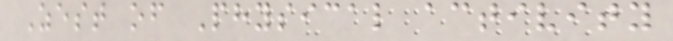Zest of Physical activity
